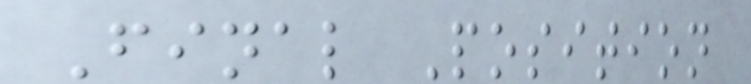Final Position
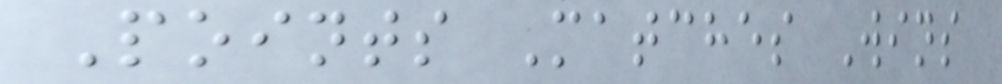Points Matches Wins
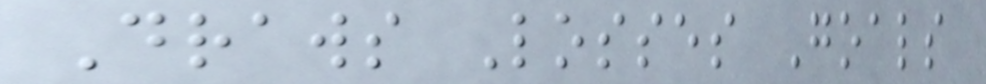Draws Losses Goals
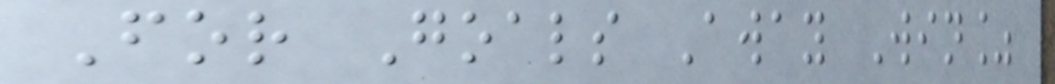For Goals Away Win%
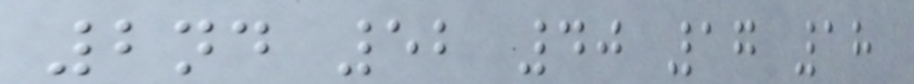2nd 52 40 17 18
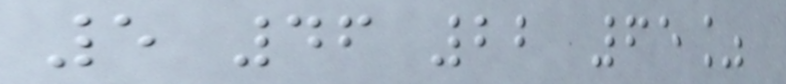5 46 22 65%
